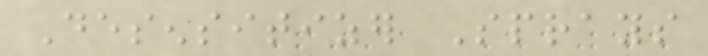Desensitizer Sprays
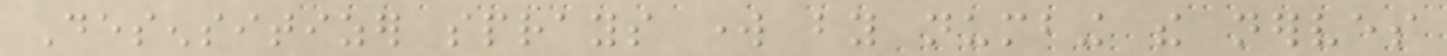Desensitizer sprays work by numbing the nerves
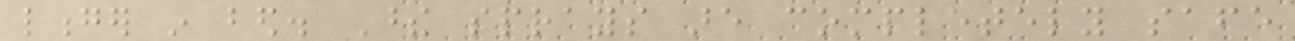longer in bed. These sprays are completely safe
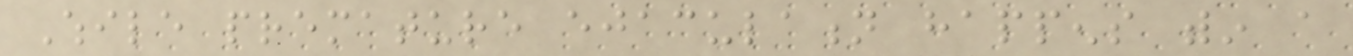While premature ejaculation happens within a
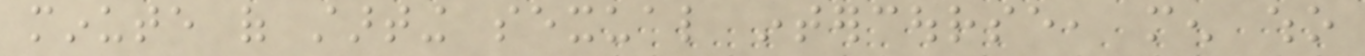minute of starting sexual intercourse, men who
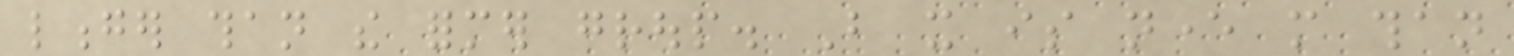longer than the former group. But it is never more than
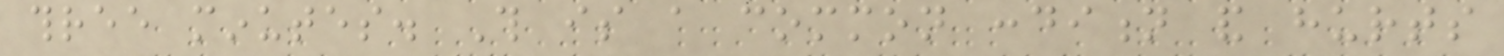three minutes. This is a common condition and hurts
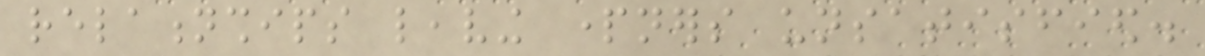relationships leaving partners unsatisfied.
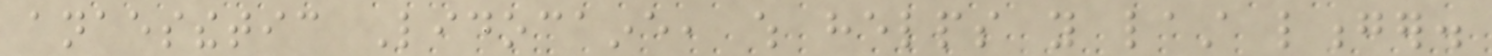anaesthetic Lidocaine, which helps you last longer.
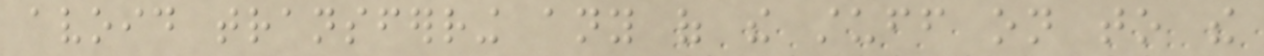avoid transferring any of the stuff on to the
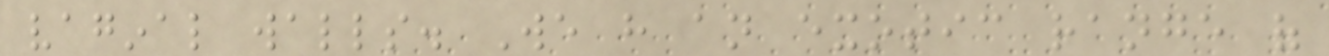vaginal walls. We have an exotic range of
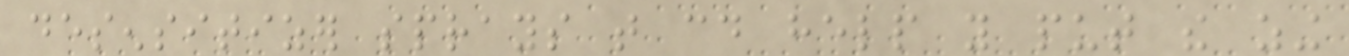desensitizer sprays that could help you put the zing
